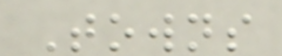Towns
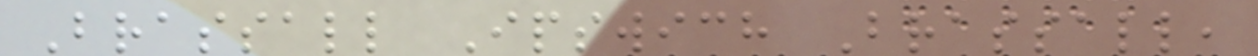Brassall Ipswich Brassall,
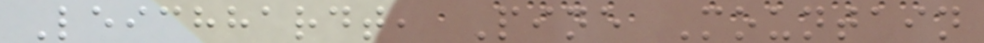Leichhardt, Pine Mountain
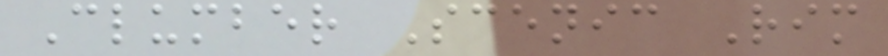Clumber Scenic Rim
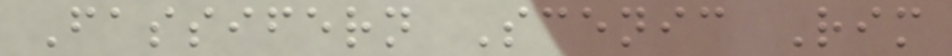Fassifern Scenic Rim
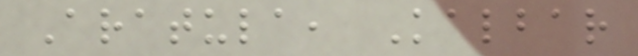Aratula, Kalbar
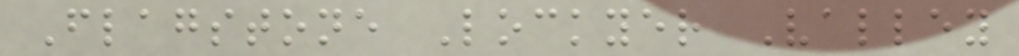Flagstone Lockyer Valley
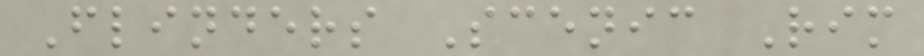Flinders Scenic Rim
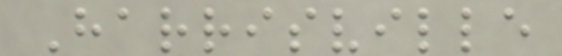Harrisville
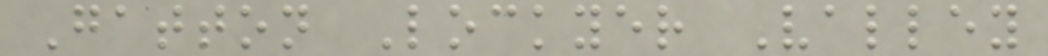Gatton Lockyer Valley
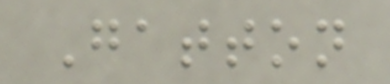Gatton
